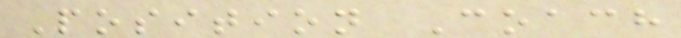Position Coach
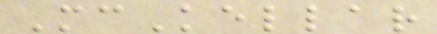McKellar
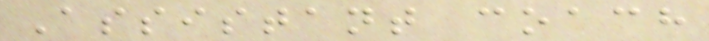Assistant coach
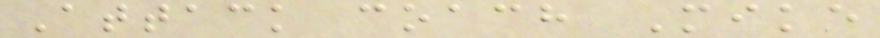Attack coach Mike
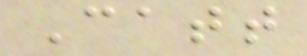Catt
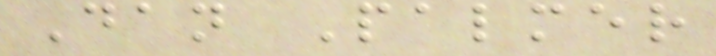Dan Palmer
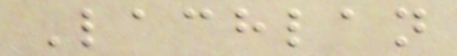Lachlan
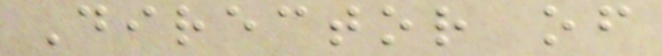Director of
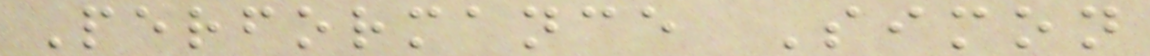Performance Simon
